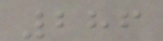286
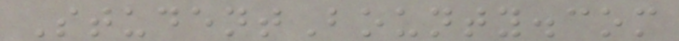StudentBounty.com
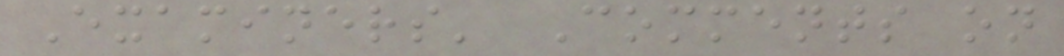Examiners' Comments on
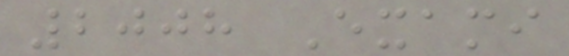2008 Exami
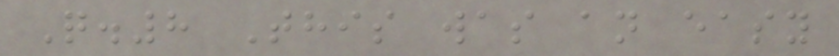Q.8 This was an easy
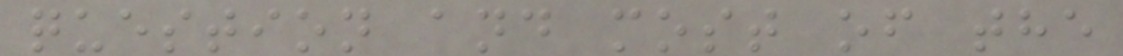question and most of the
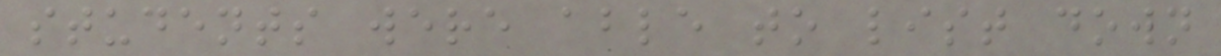students were able to list down
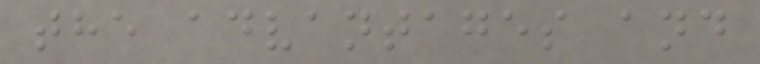the advantages and
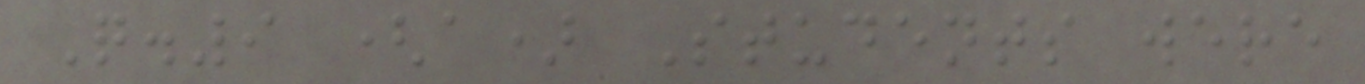Q.9 (a) Students were
